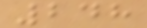248
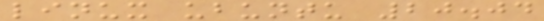linux ubuntu 20.04
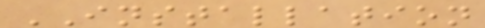INSTALLATION
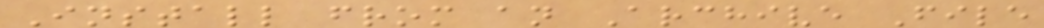Install from an Archive File
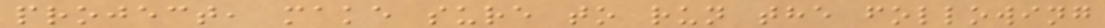project, make sure to run the following
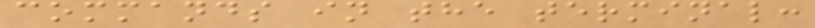commands in the terminal:
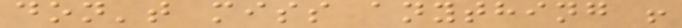don't miss anything !
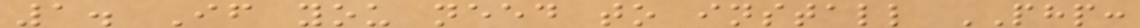1. If you need to install PHP:
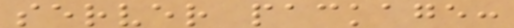server package:
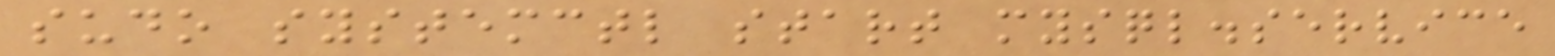sudo systemctl start mysql.service
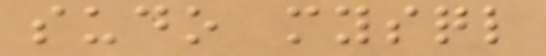sudo mysql
